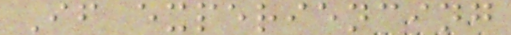If experiencing
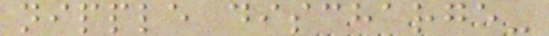nipple discharge-
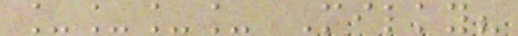____ Milky?
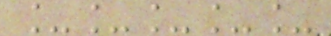_____
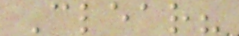Clear?
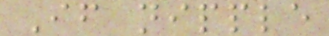If nipple
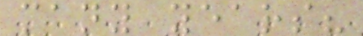many years?
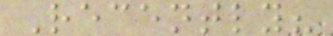Recently?
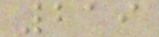219
